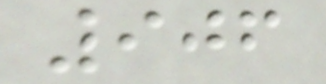906
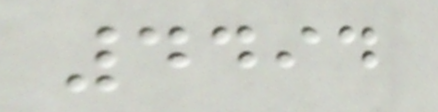4494
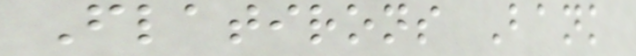Flatirons Bank
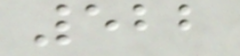522
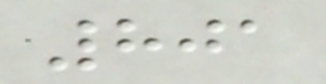801
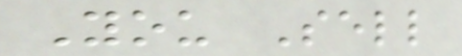You Sell
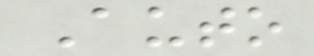Auto
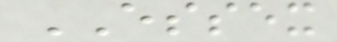ESSEX
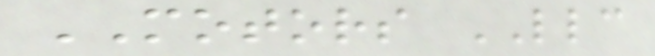MOTORS LLC
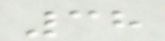38
